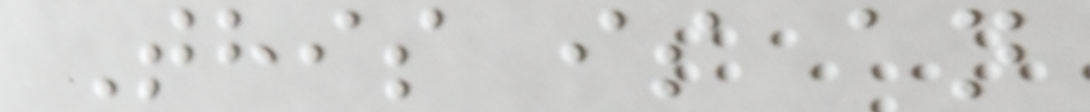This is an
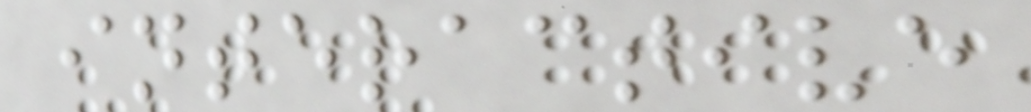interactive
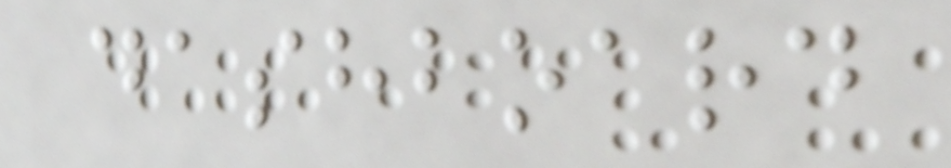dashboard
